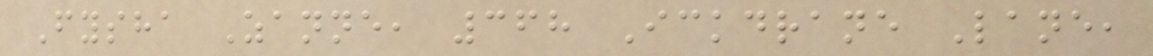Fysha Zanne, 368 Ickdrane Lane,
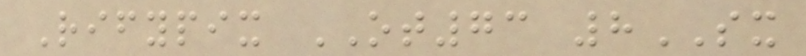Rifypix OT73 8SX
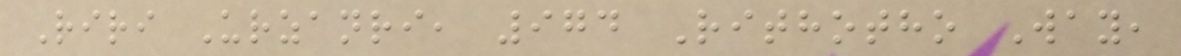Riri Urzanri, 974 Rithotho Way,
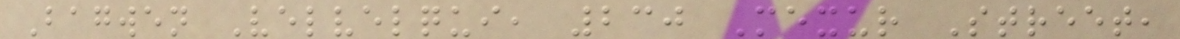Bagwen Velvelqui, 230 Mexur Street,
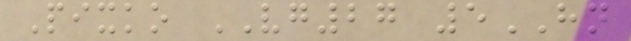Pixko VG27 5HN
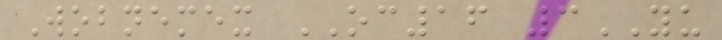Wobnemex OC16 3YU
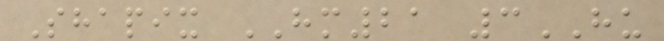Shapix HM21 3HU
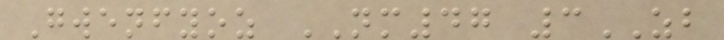Gwenfyoz NM47 3ZB
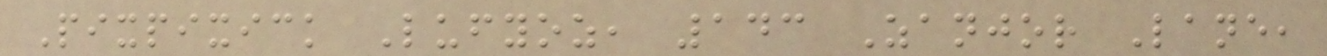Pixpixick Lufyoz, 143 Zanjor Lane,
